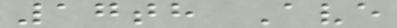17th Ave
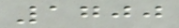1700
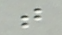t
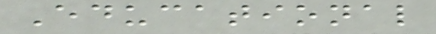Educational
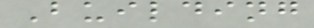Building
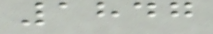1847
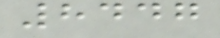8447
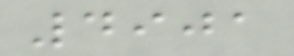4901
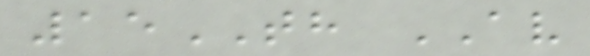15TH AV
